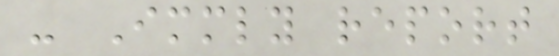- Immediately report
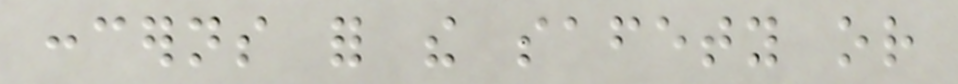concerns for the safety or
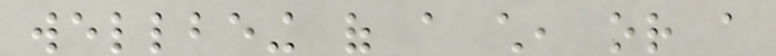wellbeing of a child, or a
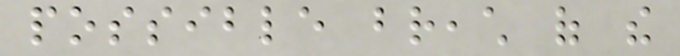possible breach of the
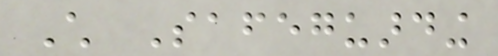Child Safeguarding
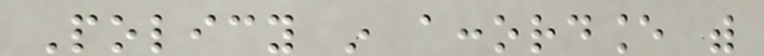Policy in accordance with
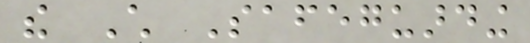the Child Safeguarding
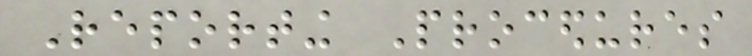Reporting Procedures
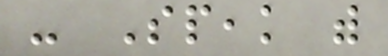- Speak with
